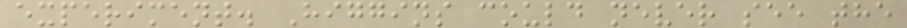experiment. Higgins could never see the
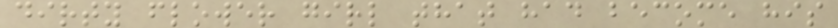dirty flower girl that had become his
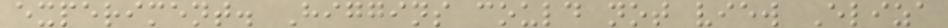experiment. Higgins could not view Eliza
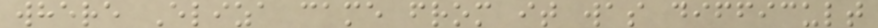where Eliza came from it was difficult
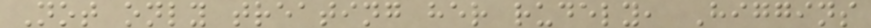Not only treating her rudely, Higgins
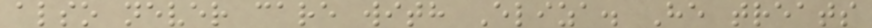also never care with Eliza. He treats
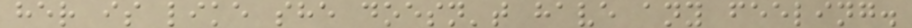her is like she doesn't have any feeling.
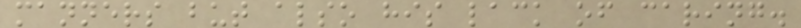manners but also his lack of caring.
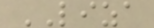LIZA
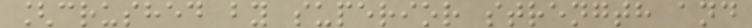[crushed by superior strength and
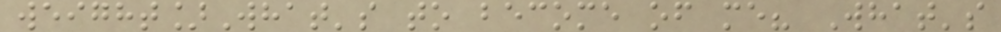weight]What's to become of me? What's
